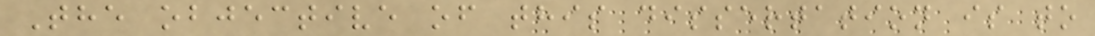The objective of this dissertation is to
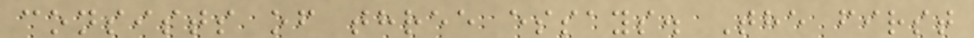consists of three essays. The first
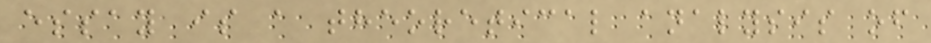essay is a theoretical analysis of
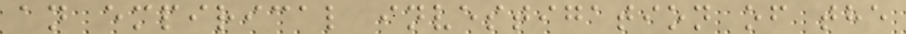an empirical investigation of the
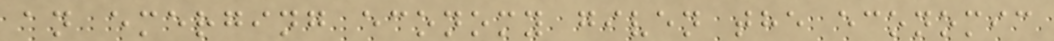an emerging economy given the economic
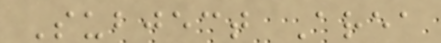Subject Area
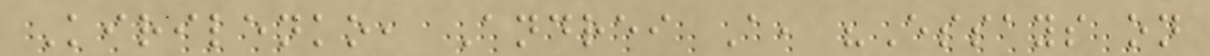Kirilenko, Andrei A, "Essays on
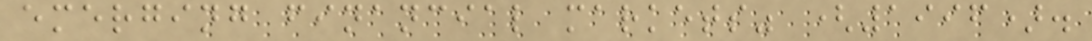emerging financial markets" (1996).
